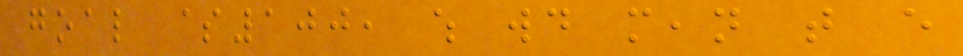goal $100, which would mean that every
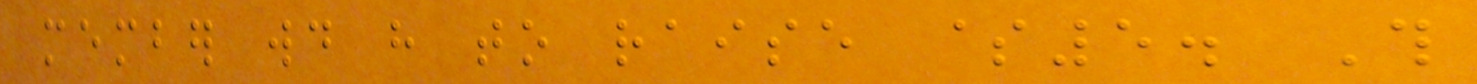member would have to raise $5. This
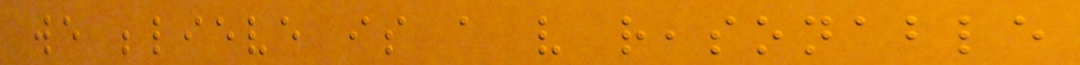we believe is a very reasonable
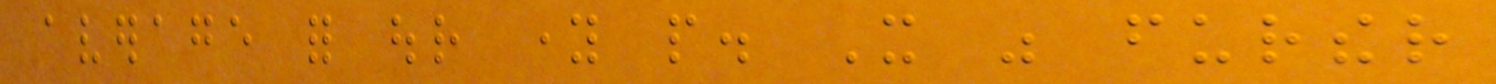average for our young people. It was further
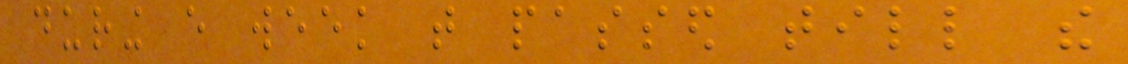during every week that passed till the
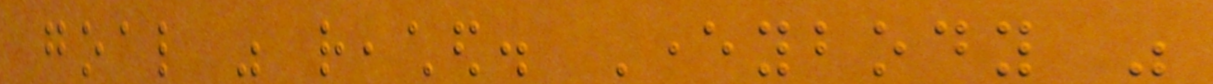goal was reached. Everybody was
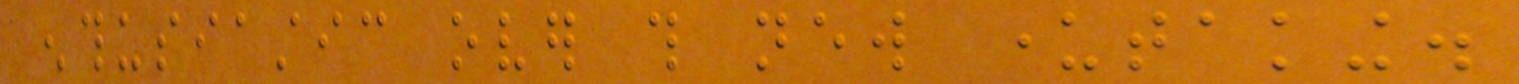enthusiastic over this new undertaking.
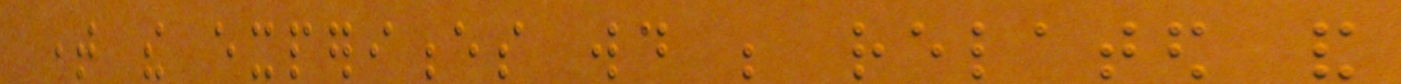time the experiences would be related and
